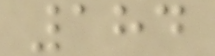184
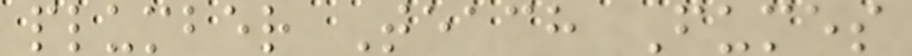plumber Teach Fumes
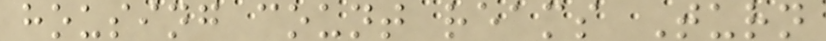housing count reams Turn
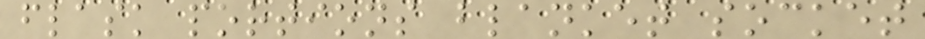flask portions blanket socket
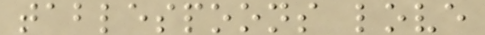tablespoons love
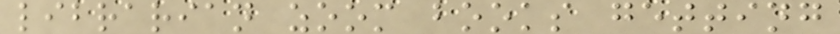librarian zoom books getting
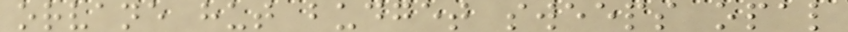orvane hut budget sweeps opal
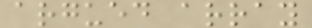argued array
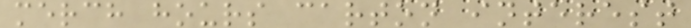merch hours carton interest
